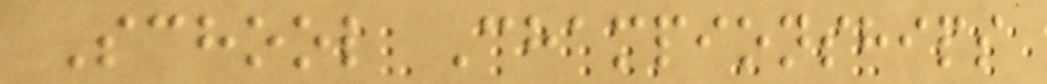School Championships
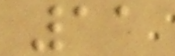11
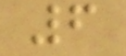6
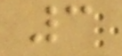3
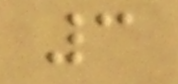3
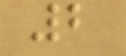2
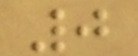0
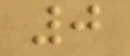0
